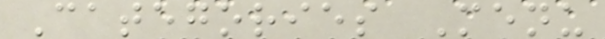Categories Menu
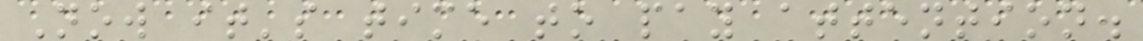Now it's time to pay attention.
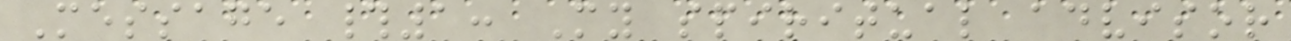Message #1: My spiritual advisor
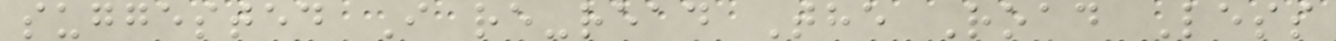suggested I re-read The Road Less
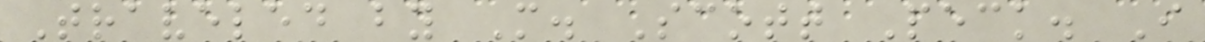Traveled by M. Scott Peck. I
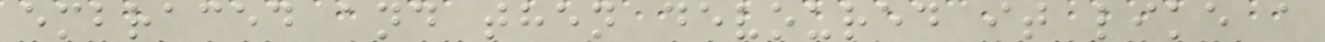embraced and then devoured it like a
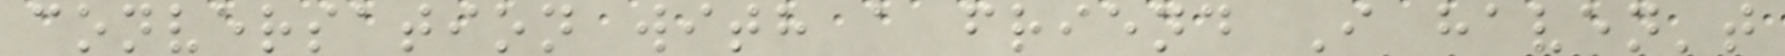conversation with a friend I haven't
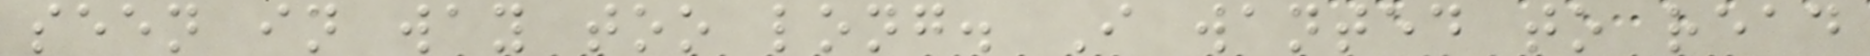seen in way too long. I wanted to read
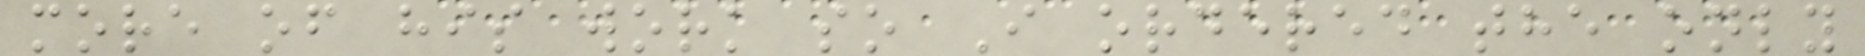more of his work so I ordered the only
